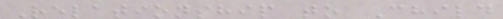Relationship to Child
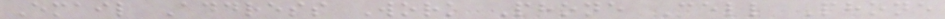Email Address Work Phone Cell Phone
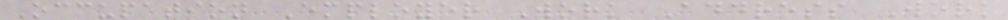Occupation Employer Work Address Work
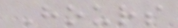Hours
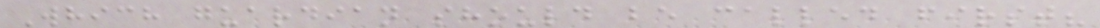Which guardian should be called first?
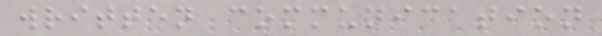written communication
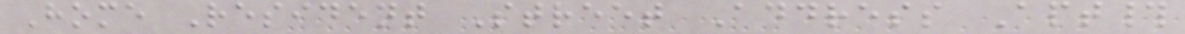Home Resident Street Address Apt#
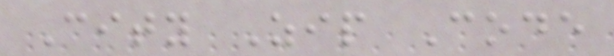City Zip Code
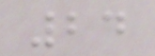24
